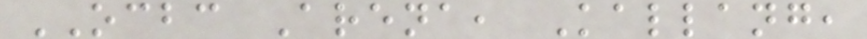OCBC Arena, Kallang,
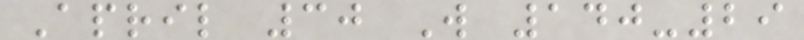April 30 W 140-29
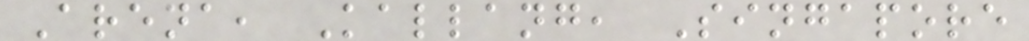Arena, Kallang, Singapore
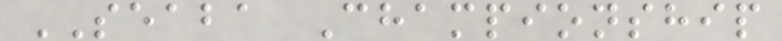SEABA Championship
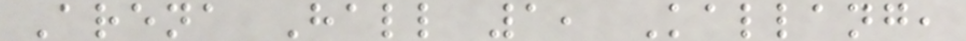Arena Hall 1, Kallang,
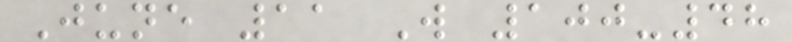June 11 W 100-48
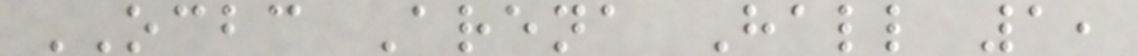OCBC Arena Hall 1,
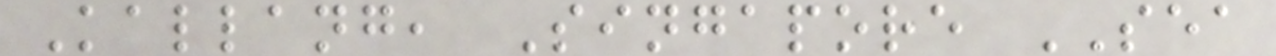Kallang, Singapore SEA
